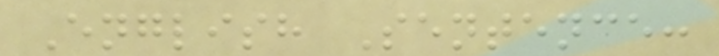English Sentence:
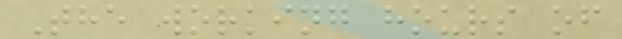The working hours of
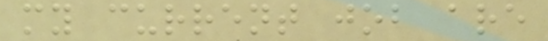my current job are
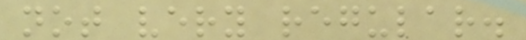not very regular.
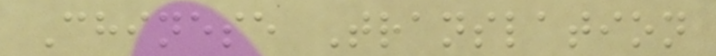Chinese Translation
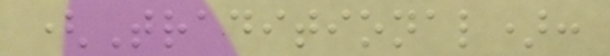(Traditional):
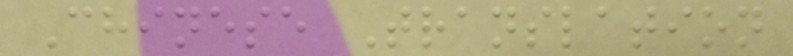Chinese Translation
